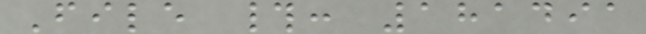File #: 181491
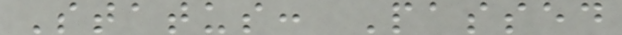Status: Passed
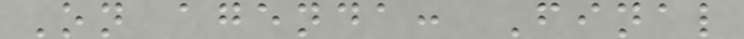On agenda: Final
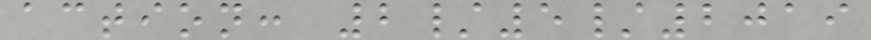action: 2/5/2019
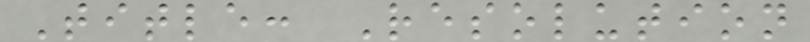Title: Resolution
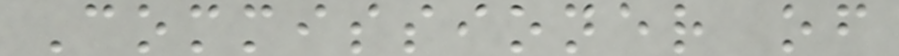Commissioner of
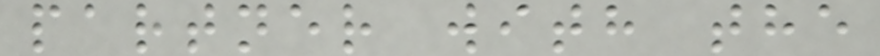partner with the
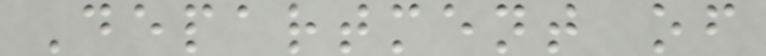Department of
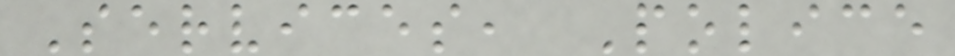Services, Police
